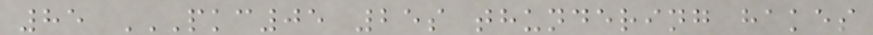85 PKC05 25S THUNDERING HAKES
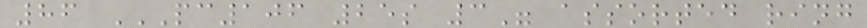86 PC106 25S 3" ASSORTED RING
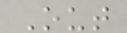Out
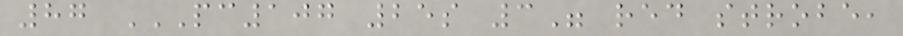87 PC107 25S 3" RED STROBE,
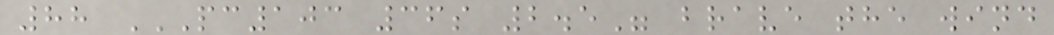88 PC103 36S 2.5" BRAVE THE WIND
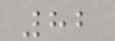82
